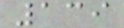139
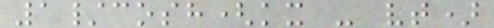1/cosh(kx - vt)
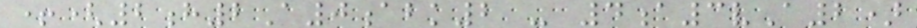+(2h2A0abk2 - 4a3vA2)
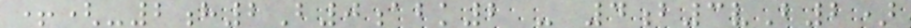+(-2h2B0abk2 - 4b3vB2)
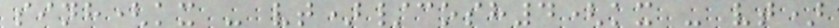sinh(kx - vt)/cosh4(kx - vt)
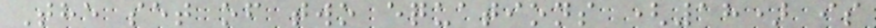The set of two equations (18) is
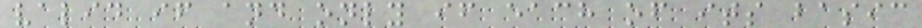valid if and only if each of its basic
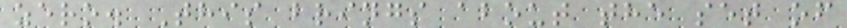zero. This brings about the set of
